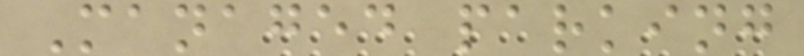Managed parking
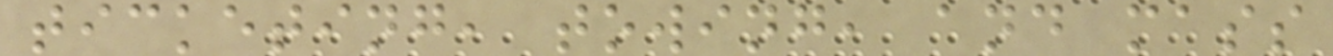ticketing, towing, and mass
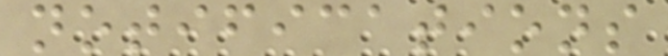notifications
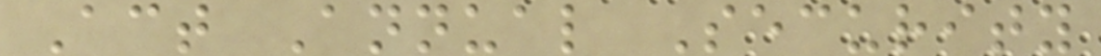Act Annual Security
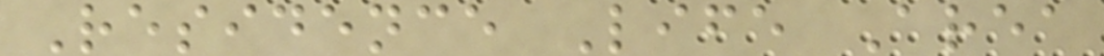Residence Life Area
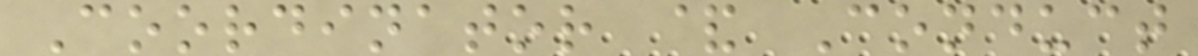Coordinator & Conduct
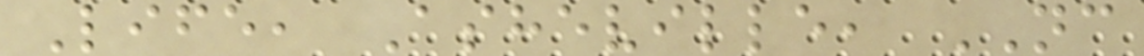Life, Asheville, NC
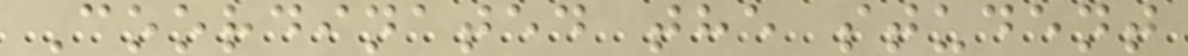Coordinated the student
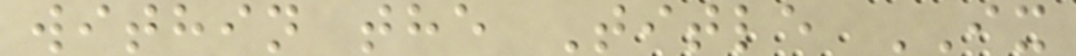within the Title IX
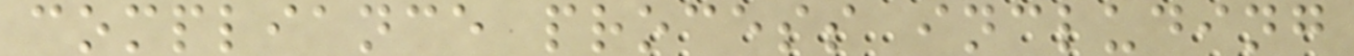compliance process including
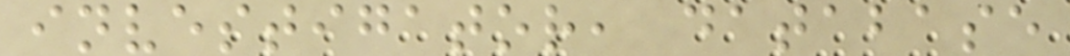investigator, database
